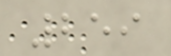259
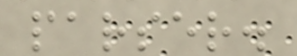parser.
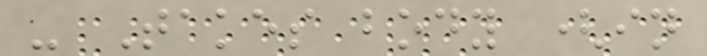- Takes body (in
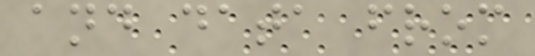and data from
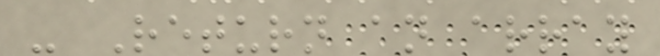- Return an array
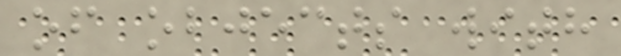of objects with
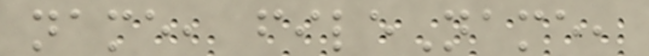name, fileName,
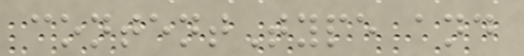contentType and
